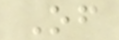Of
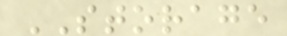STORAGE
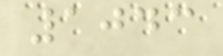1043
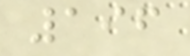196
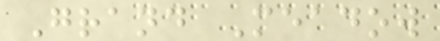Grand Meadow
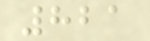821
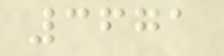3671
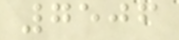7506
